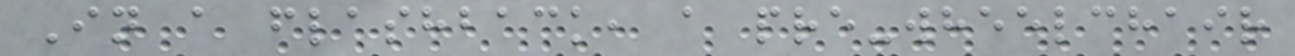In a flashback, a pre-wheelchair
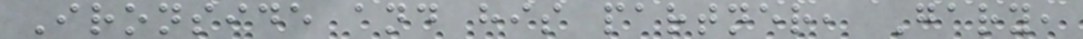Ironside and his partner, Gary,
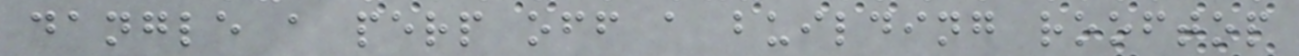dangle a perp off a building rooftop
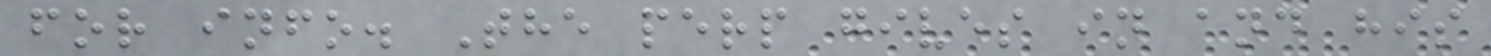for info. The perp gives in and his
